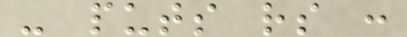- puts rs :
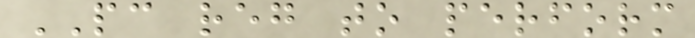PC reg to perform
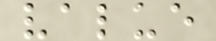value
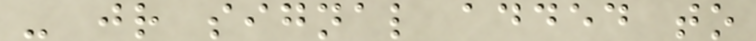- jr signal added to
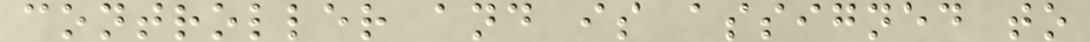controller and is assigned to
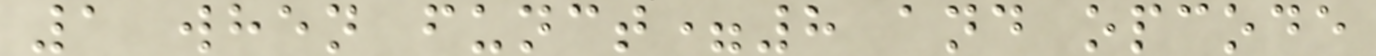1 when funct=8 and opcode
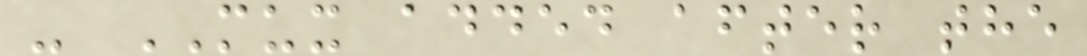- MUX added after the
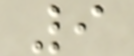9
